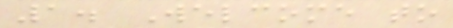1. Welcome to
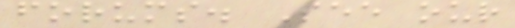forums. See our
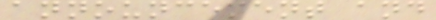announcement and
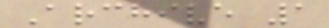Archive 1
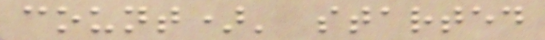count)' started
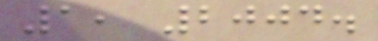1, 2004.
